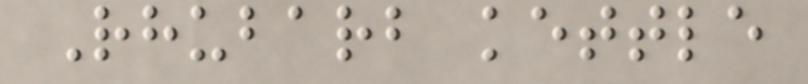Rhubarb kettle
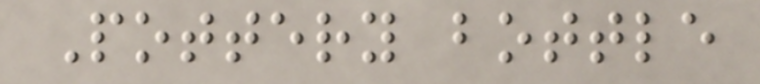Pottery bottle
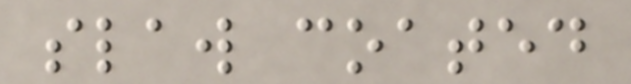slaw coated
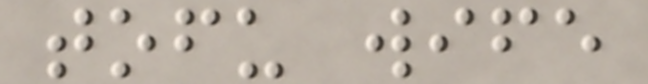tofu wife
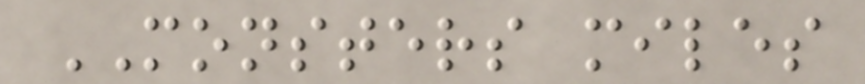MONSTERS miles
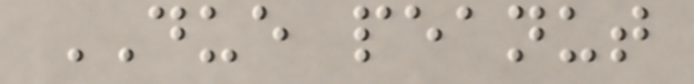DUE peanut
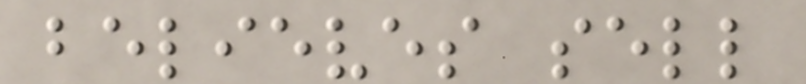believes sell
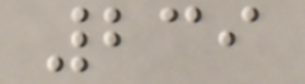239
